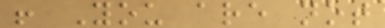! You are not
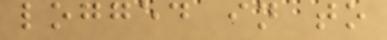logged in to
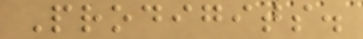Prodigits.
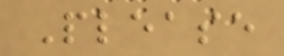Please
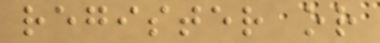register or
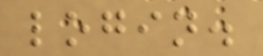login.
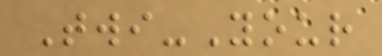Twi-Your
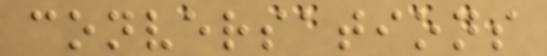conversations
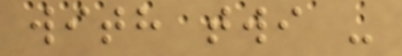with twi -
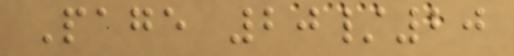Page 20/20
